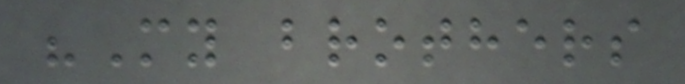"My brothers
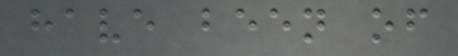have been of
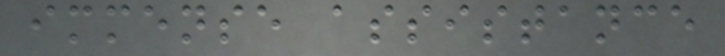immense assistance
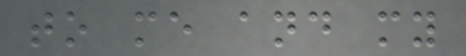to me and my
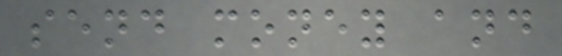send money and
